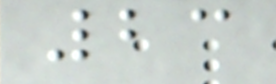23
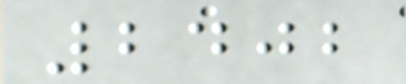2402
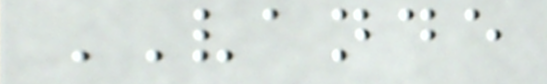VANDE
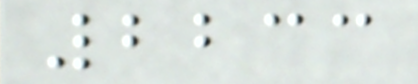2233
